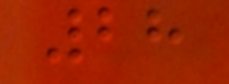28
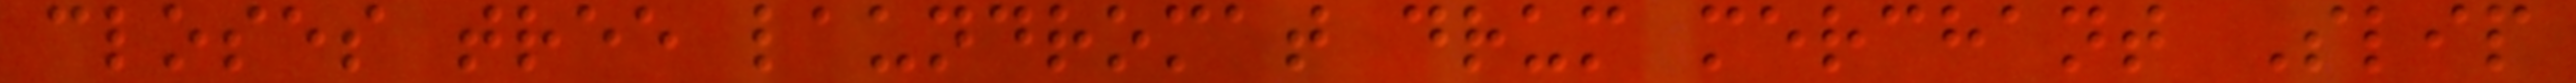closes tree laundromat drum merchant Slip
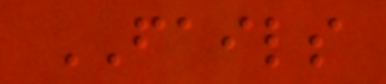FAILS
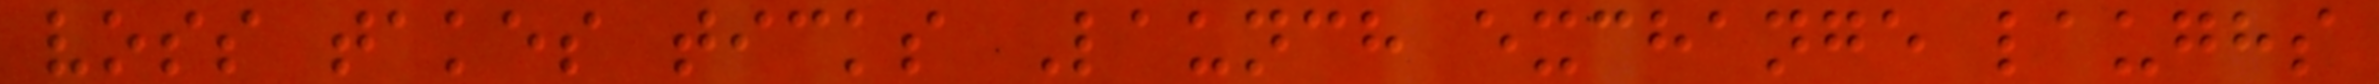voss takes ticks Launch exchange laughs
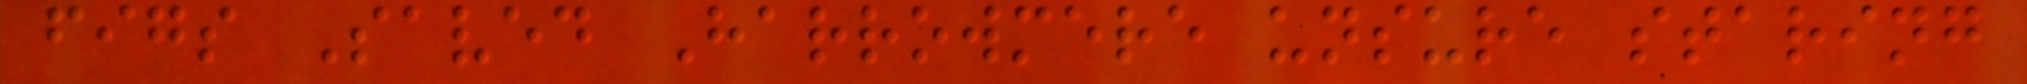figs Saved Harrowmere unsure staring
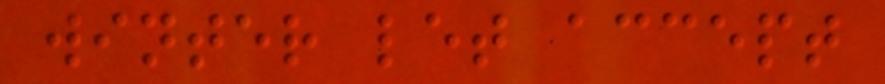winter let accept
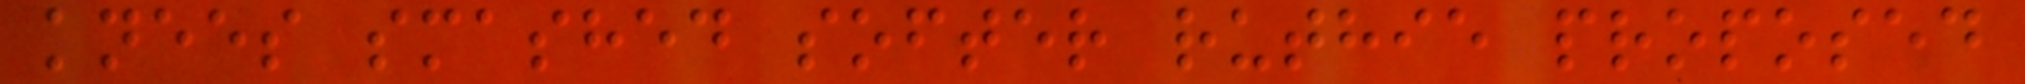knees smashed softer ruthie proposed
